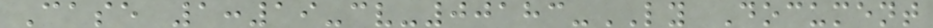Case 1:19-cv-00183-LY Document
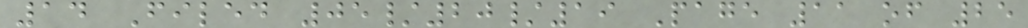14 Filed 05/20/19 Page 11 of 25
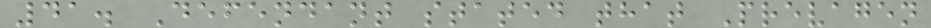41. Defendant stated that Prevagen
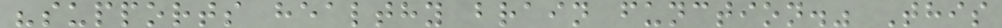"supports healthy brain function." This
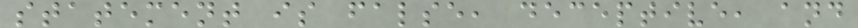statement is false, deceptive, and
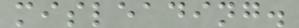misleading.
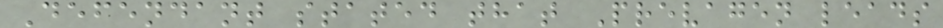Defendant stated that Prevagen leads
